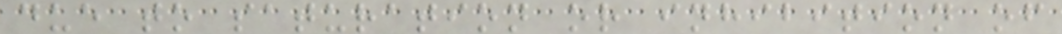due to saturation or inhibition of
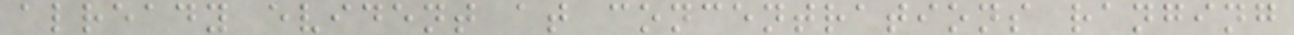already evident at concentrations ranging
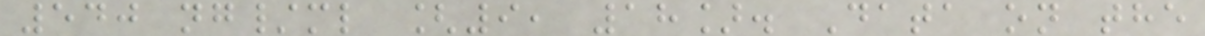540 ng/ml [9, 18]. Data on the
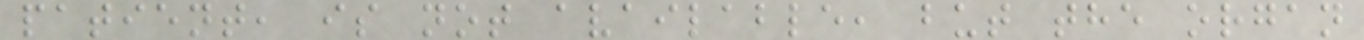patient, is not available, but the organ
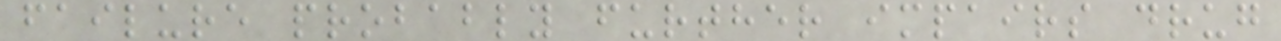failure probably further impairs drug
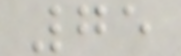75
